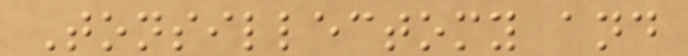Tonsillectomy and
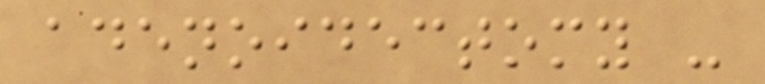adenoidectomy -
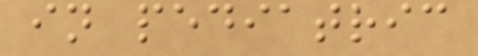in pediatric
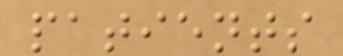patients
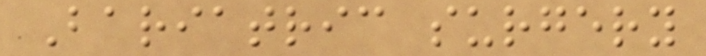Bariatric surgery
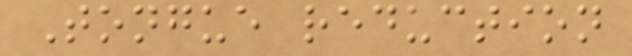Tongue reduction
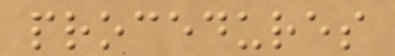procedures
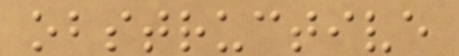obstructive
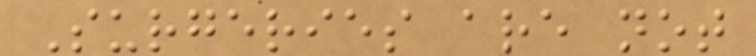Surgeries are not
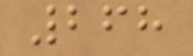268
